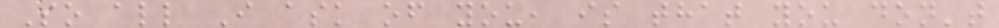So all I ask of you, is that you don't
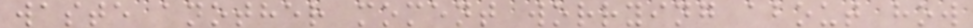waste another moment worrying about how
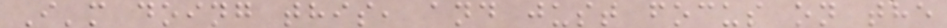I'm doing this, and just focus on the
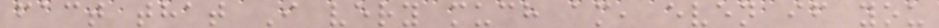fact that I very much am, even if you
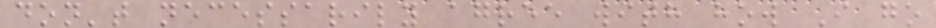don't necessarily agree with how I go
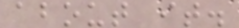about it.
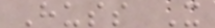Huss X
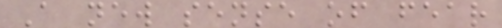A new sense of fear
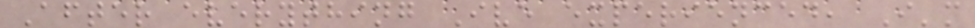After everything Ive experienced, I'm
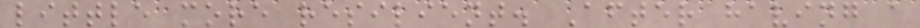little more resilient. After having a
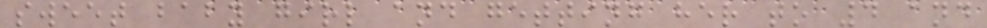sweet baby girl and getting her to 4 and
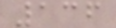136
